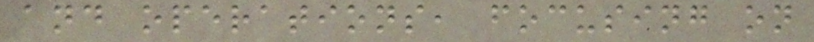and operations, focusing on
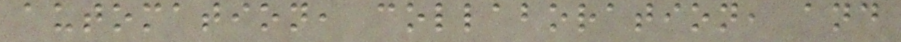automation, collaboration, and
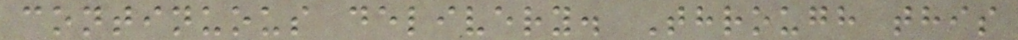continuous delivery. Through this
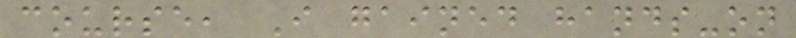course, I gained hands-on
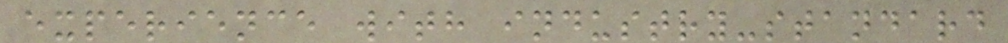experience with industry-standard
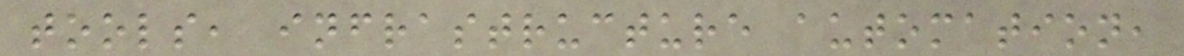tools, infrastructure automation,
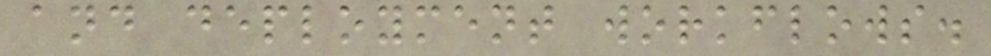and deployment workflows.
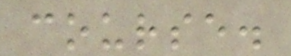course.
